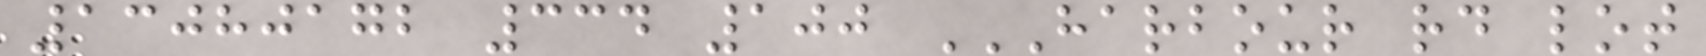13080172 334 100 HARBOUR RD LOT
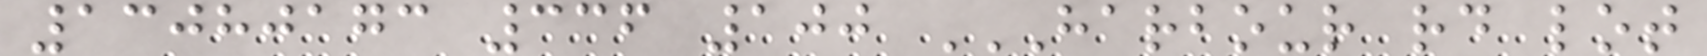13080173 336 100 HARBOUR RD LOT
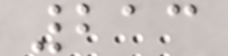213
